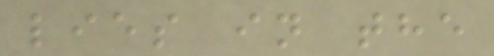lies in the
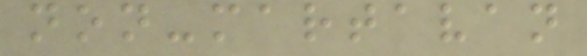non-martavan
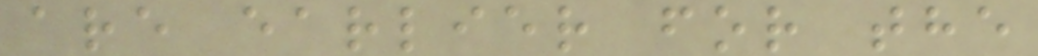are earlier for the
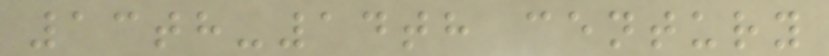13th-14th century
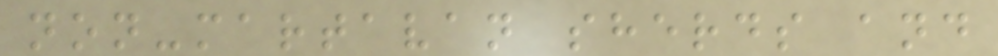non-martavan sherds and
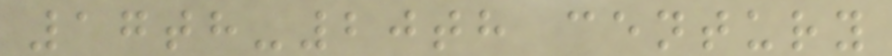17th-20th century
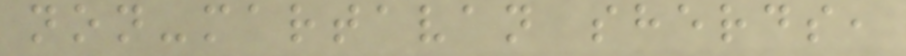non-martavan sherds,
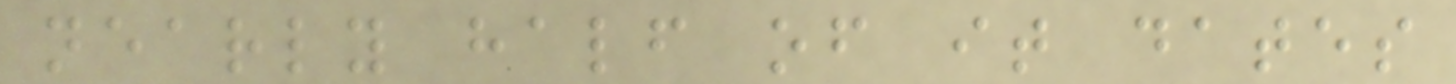nearly half of it dates
